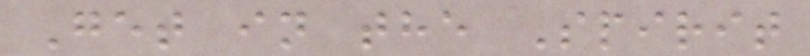Get in the Spirit
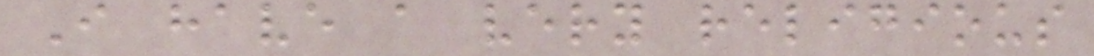I have a very religious
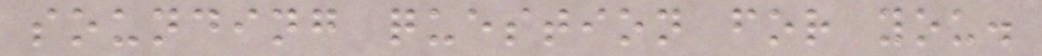sounding question for you.
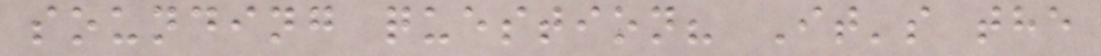sounding question? It's the
